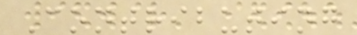Contributing
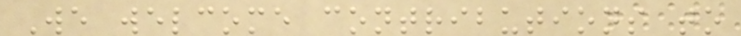We welcome contributions to
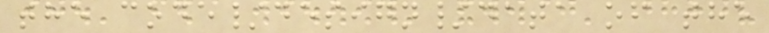the code/design/data of the
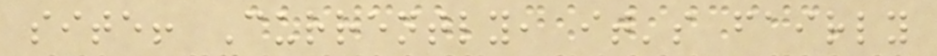site! Currently, it's fairly
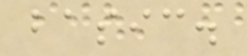basic.
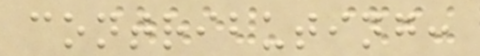contributing:
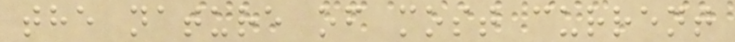the nature of most current
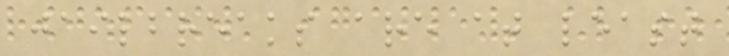jailbreaks are at least
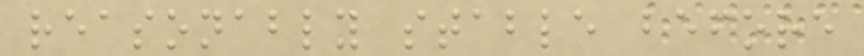reasonably stable before
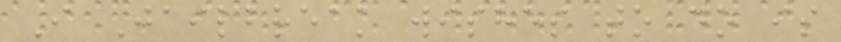I Jailbreak wishes to do is
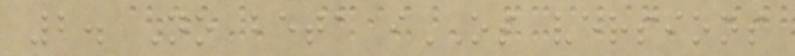2. No beta iOS versions
